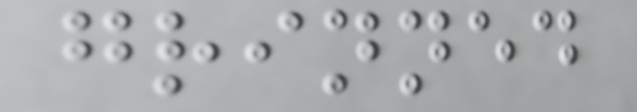grinned
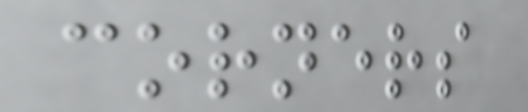corners
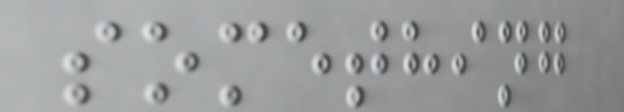something
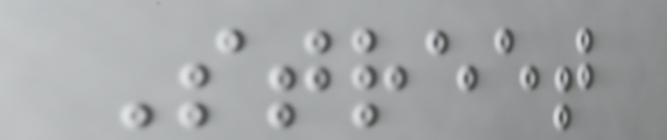Street
